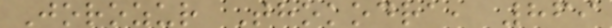Jorozur Thokodra, 869
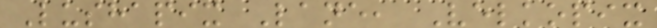Lushapix Lane, Velkopix
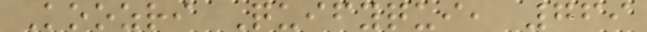Koozri Quifyqui, 769
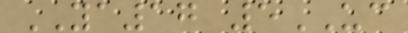YA17 5UC
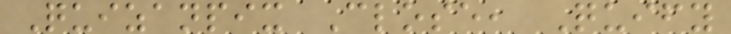Quizanpix Close, Quify
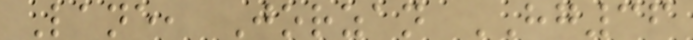Lane, Jorzan HG36
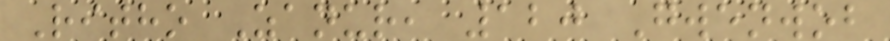Ritho Zanur, 120 Gwenwob
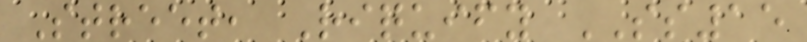Street, Riquify SS15
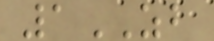1ZB
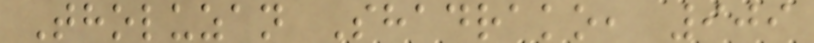Tholuzan Shadrako, 909
